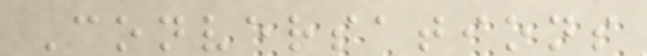Conversations
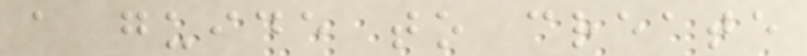a guide to create
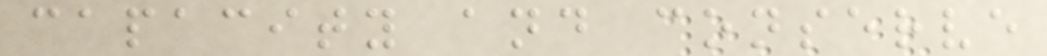capacity and conserve
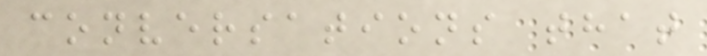conversations that
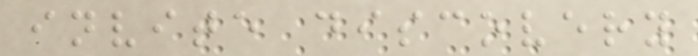invite discovery
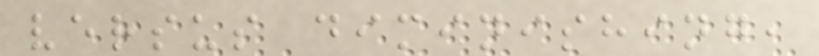versus diminishing,
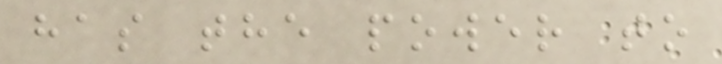has the power to
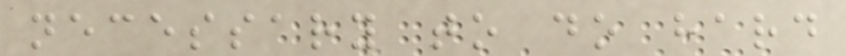necessary to do hard
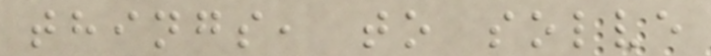things, to solve
